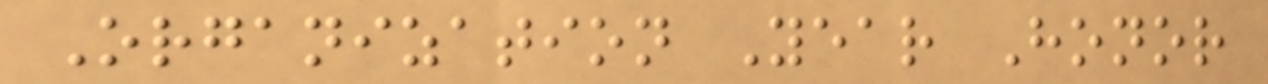Organization Year Honor
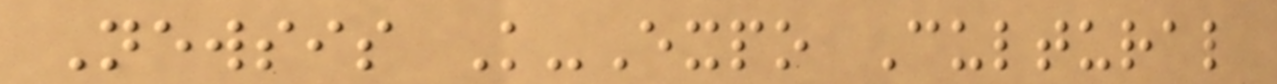Newsis K-Expo Cultural
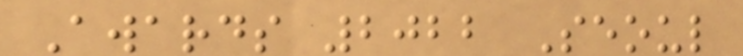Awards 2022 Seoul
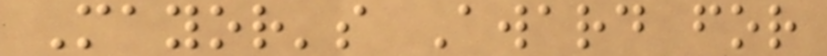Mayor's Award for
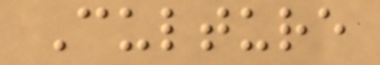Culture
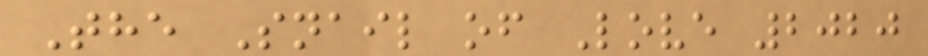The Snail of Love 2020
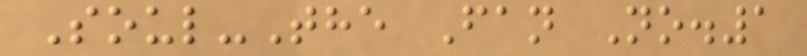Soul-The Fan No.1
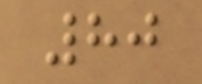80
